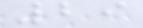29
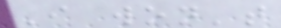I won't
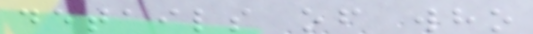details of who
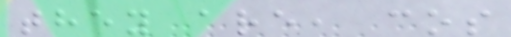they are, cos
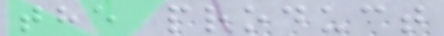the product
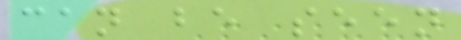can be seen
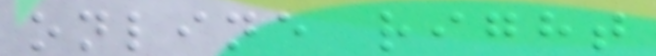online right
